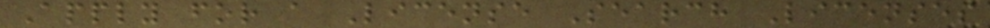Apply for a License Search Licenses
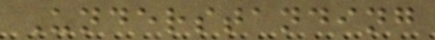Understanding
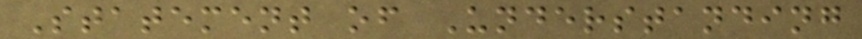Statement of Understanding
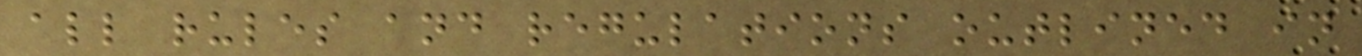all rules and regulations outlined in
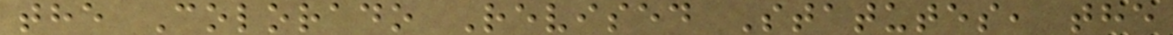the Colorado Revised Statutes, the
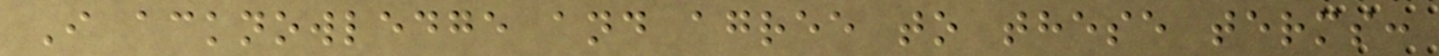I acknowledge and agree to these terms:
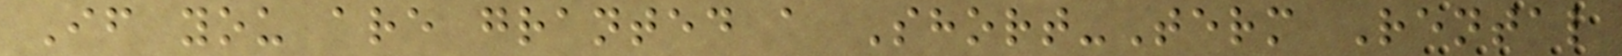If you are granted a Short-Term Rental
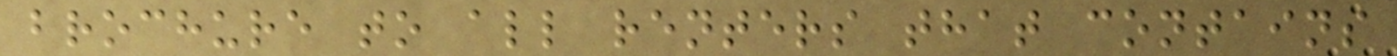brochure to all renters that contains
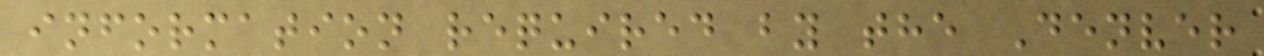information required by the Denver
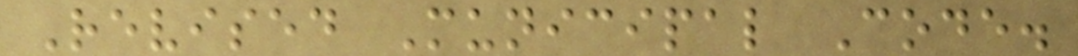Revised Municipal Code.
